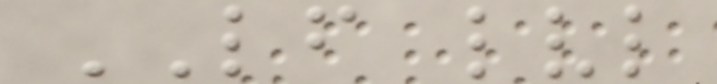LF lvl
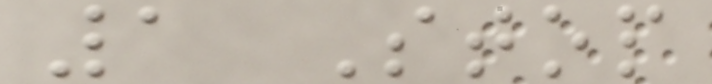1 Stop
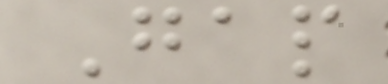Gap
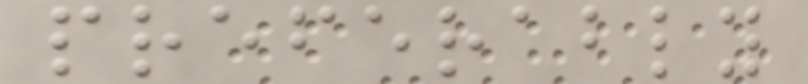preferably
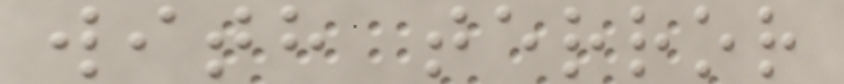with terror
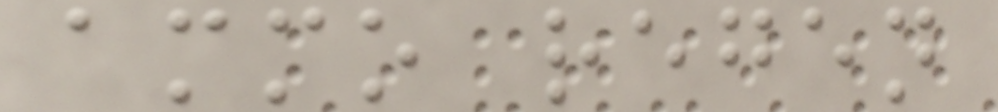ammo regen
